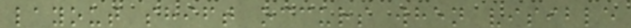layout shift occurs when visible
